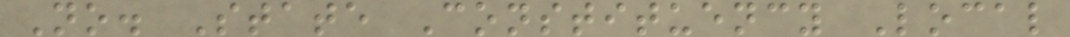No. State Constituency Local
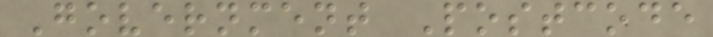Government Postcode
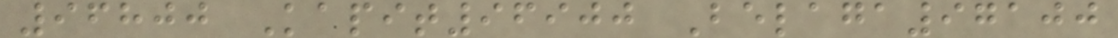96800 Kapit96900 Belaga97100
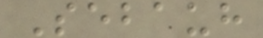Sebauh
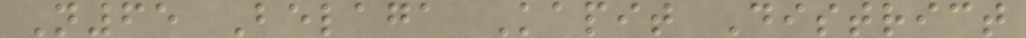N65 Belaga Kapit District
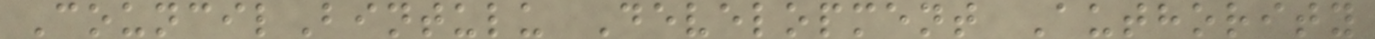CouncilBintulu Development Authority
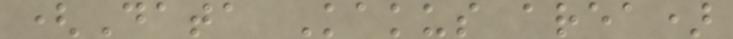(Data Kakus area)
